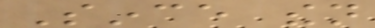Since then
